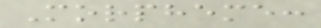Morpheme:
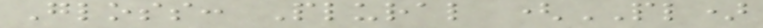Gloss: Plural (PL)
